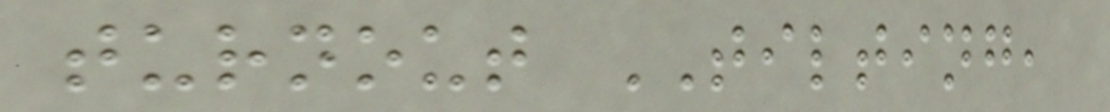turnout TILTING,
